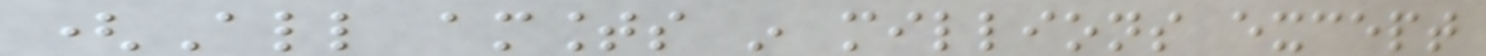(All amounts in millions except
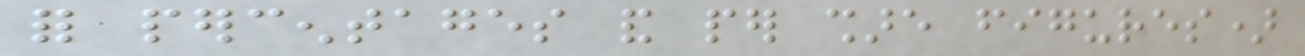for percentages and per share figures)
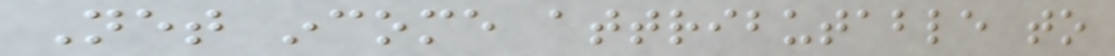Net income attributable to
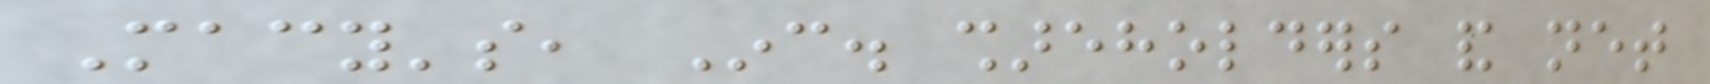Macy's, Inc. shareholders and net
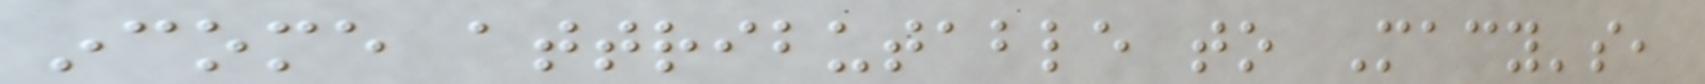income attributable to Macy's,
